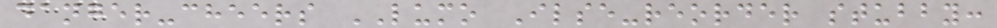danger-cheers LUMO Ilse-reorder stubby:
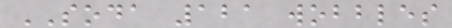SODA 121 wobbles
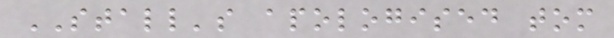STALL's apologised tom
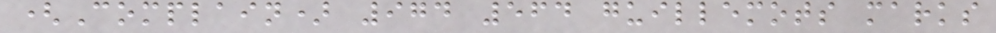(Complain) 974 564 guillemots marks
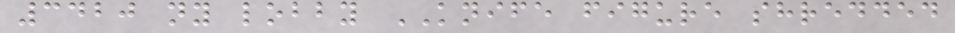3420 ny lobby KNIFE figure shredded
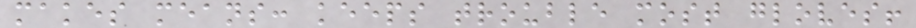makes means: keeps trouble most gloves!
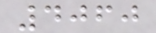4060
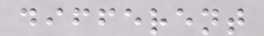different
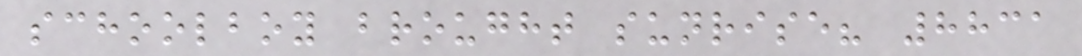schoolboy brought sunrise? 8831
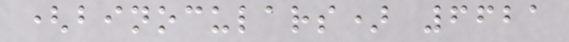(binoculars) 6621
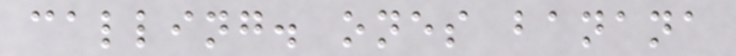calling. ones banana
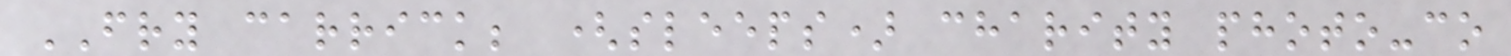FRY carrick; (sleeps) charity photo-co
